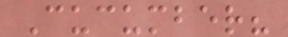Cucumber?
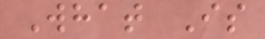What Is
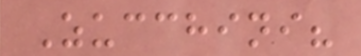Zucchini?
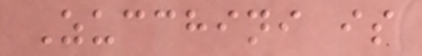Zucchini is
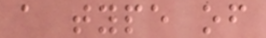a type of
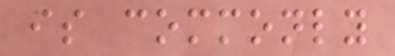is commonly
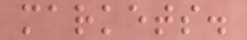markets.
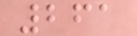261
